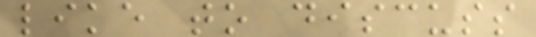like to discuss
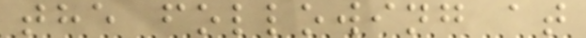the following at
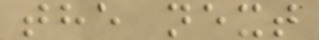the next
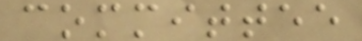committee
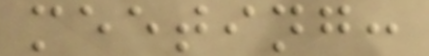meeting:
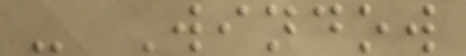- Window
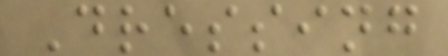Dressing
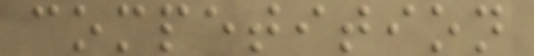competition
